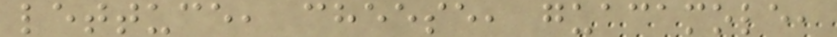lettuce, cheese, guacamole,
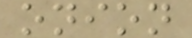onion
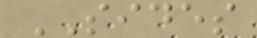SIDES
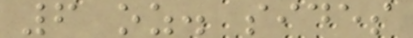6 oz. sides
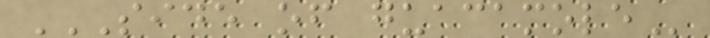SIDE OF GUACAMOLE
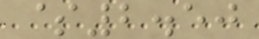$2.50
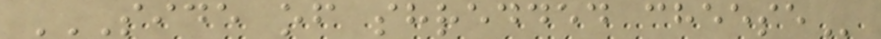SIDE OF SHREDDED CHEESE
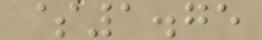$1.75
